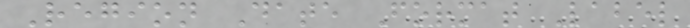Region Date Format Label
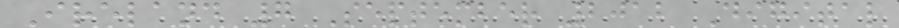Ireland 7 September 2012 Digital
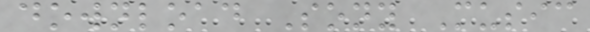download Sony Music
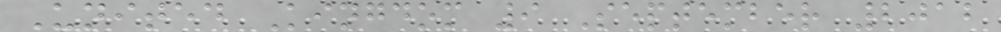United Kingdom 9 September 2012
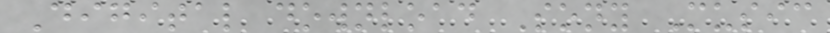Digital download Sony Music
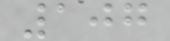107
